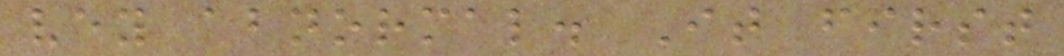vey abnormal. It first
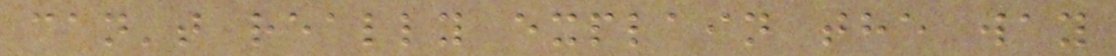can't really explain the way
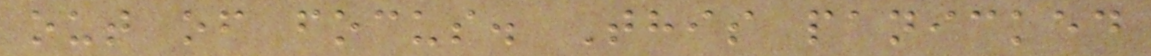out of focus. This panicked
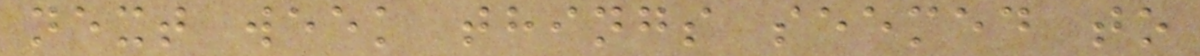next week things seemed to
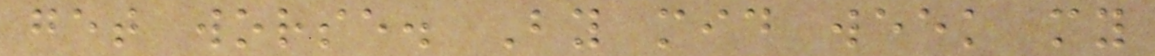get worse. By mid week my
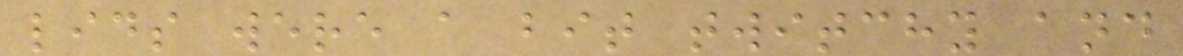lids were a bit twitchy and
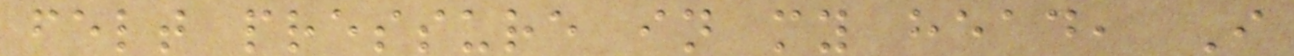felt pressure in my head, I
